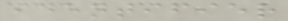identifier
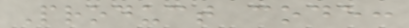Product code:
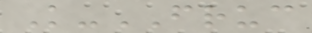K-FRUC
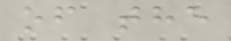of the
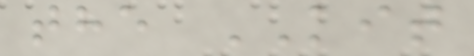the KIT
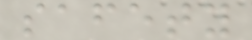safety
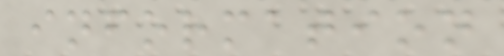information
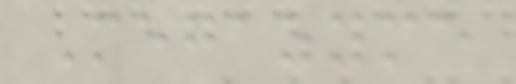Megazyme
